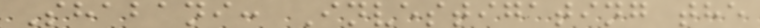Shabani: Investigating the
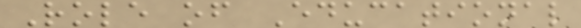Role of Educational
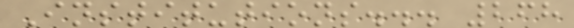Institutions... 268
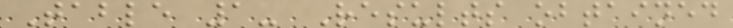Table 1- Results obtained
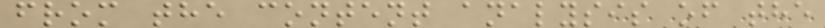from the content analysis of the
